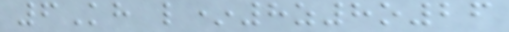6Kh l*8z8o26
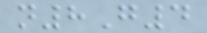n8G4
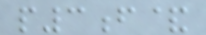p3f&
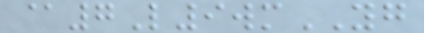@7L9wmYG
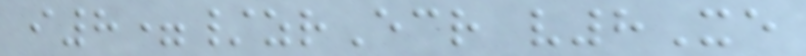i8=/zrEcr v8Xe
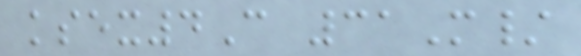ksex4C 31M/
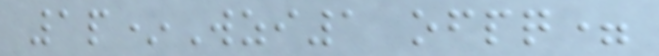1p*Wzi1 ofpq=
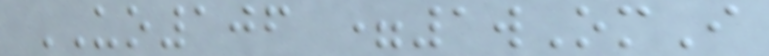UO106 =1wOmI
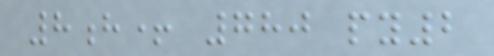8h+ 780 py2
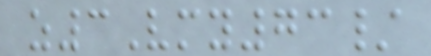z3Vmy73/
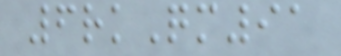6rkQm91
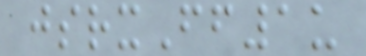jsrxFf1u
